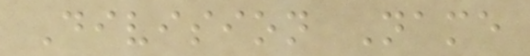Division Name
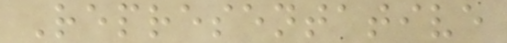Representative
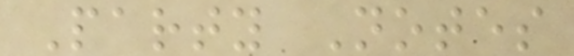Party Notes
